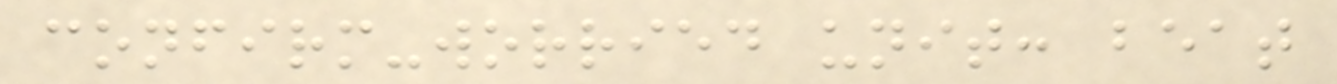confirm-worried unit: beat
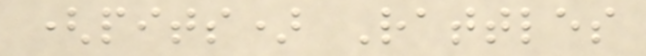(pits) Rattles
